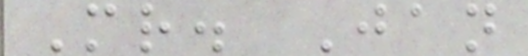Mr. Jan
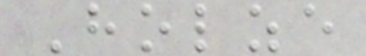Holze
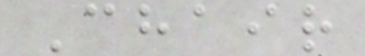Chair
